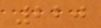220
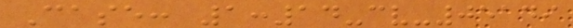Case: 1:14-cv-05149
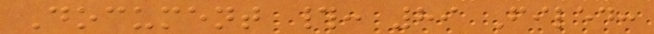Document #: 89 Filed:
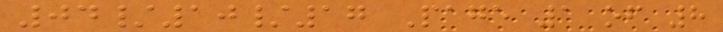04/10/17 Page 1 of 8
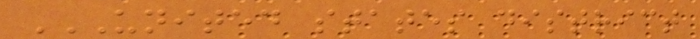UNITED STATES DISTRICT
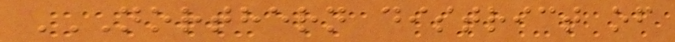NORTHERN DISTRICT OF
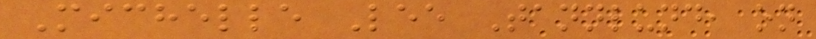Michelle Lee Tannlund, on
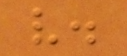v.
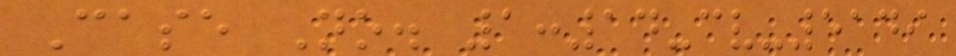Case No. 1:14-cv-5149
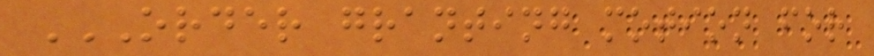ORDER GRANTING MOTION FOR
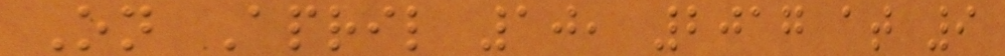On April 10, 2017 at 9
